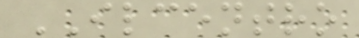ILCENTRO
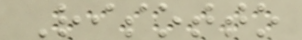Risotto
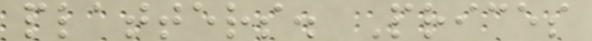platters. Prices
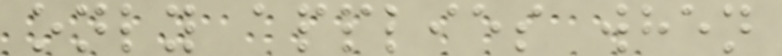only applies when
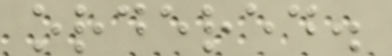ordered.
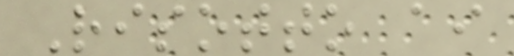Risotto ai
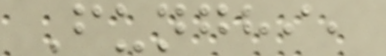Funghi,
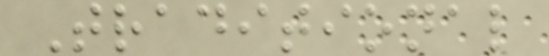Traditional
